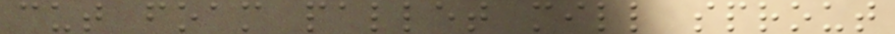cut foam pallet mill sprout
